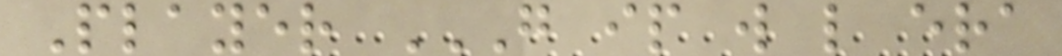Player G IP W L ERA
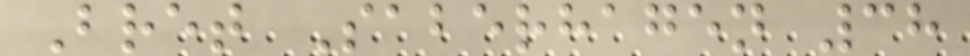Bret Saberhagen 38
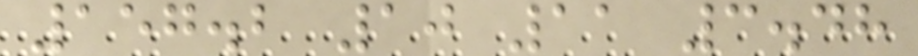157.2 10 11 3.48
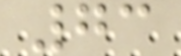73
